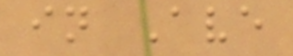in Ave
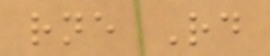rne Rd
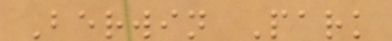Berwin Park
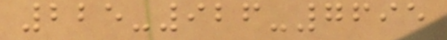225-926-7695
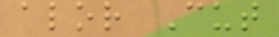alor Cut
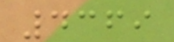4369
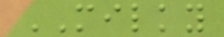MILKY
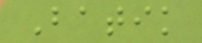Batik
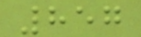857
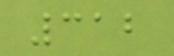312
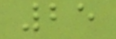25
